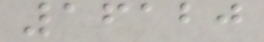16120
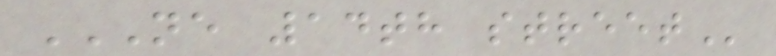NE 14TH STREET
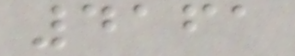4161
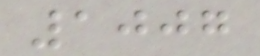1007
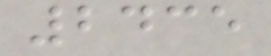2435
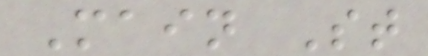Main St
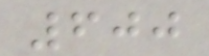600
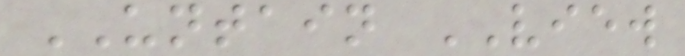UNTAIN VIEW
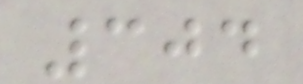304
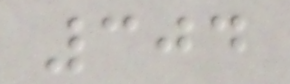304
